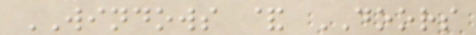WINDOWS & DOORS
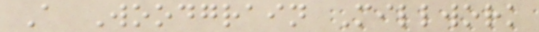A Woodgrain Millwork
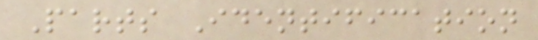Parts Identification
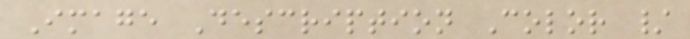Image Description Color /
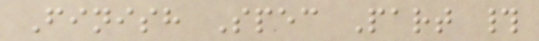Finish Spec Part #
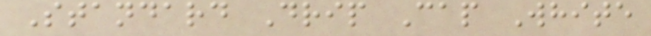Standard Drip Cap White
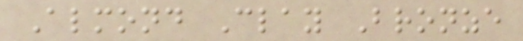Almond Clay Bronze
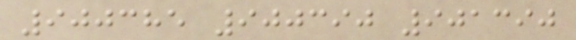900385 900390 901390
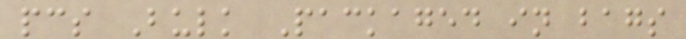pcs Bulk Packaged in bags
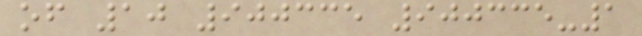of 10 900335 900335-1
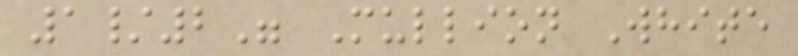1/2" Mullion White
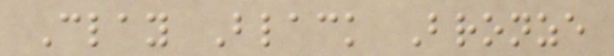Clay Black Bronze
